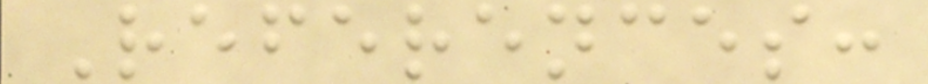References:
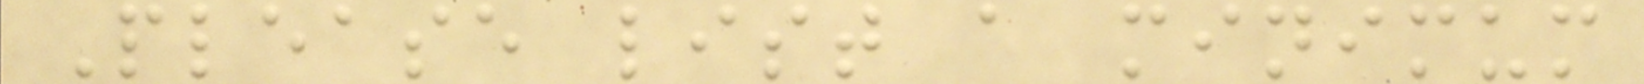Please list a minimum
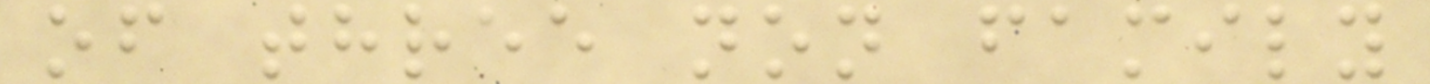of three non family
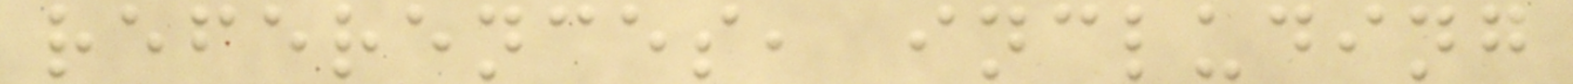references, including
